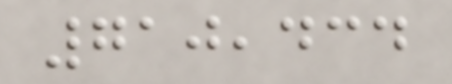710,434
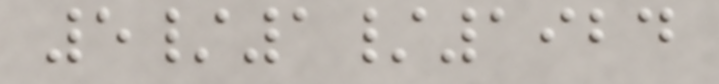5/1/1924
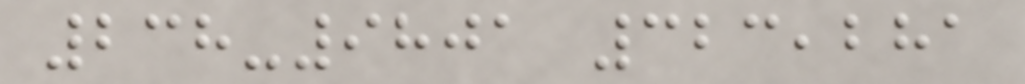238-9801 323,281
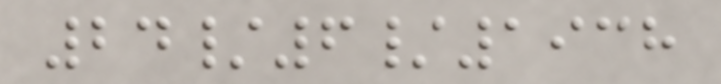24/6/1938
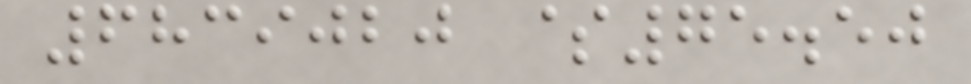6839020 $75.50
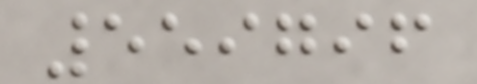559796
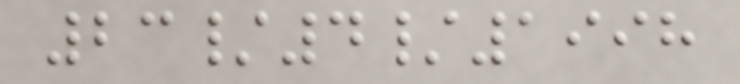23/4/1998
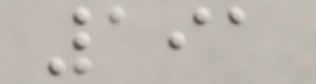191
